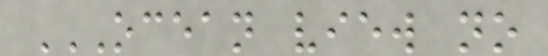OCEAN VIEW NO
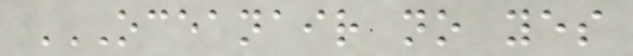OCEANAIR NO YES
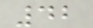42
